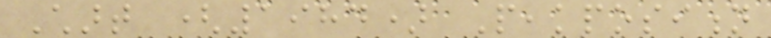Chart (1984) Peakposition
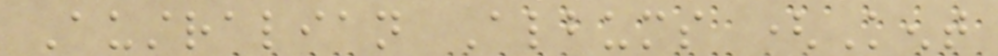Australian Albums (Kent
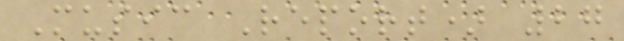Music Report) 27
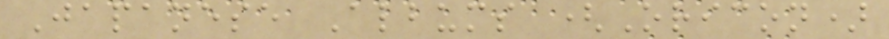Japanese Albums (Oricon)
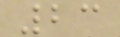23
